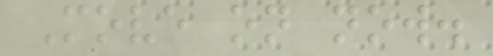Move on now.
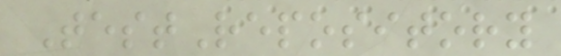TestRepository
